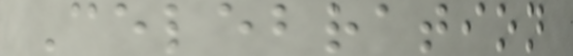Celebration
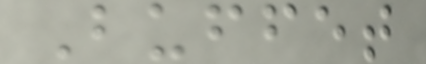Buffet
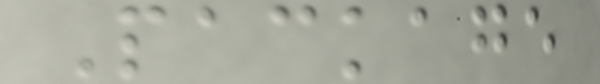Package
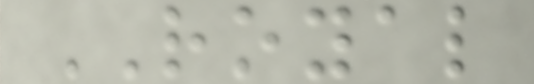ROYAL
